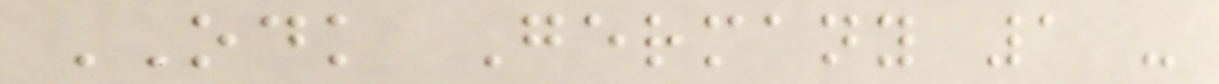ODK Germany 1 -
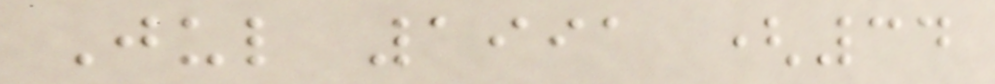Jul 1991 (34
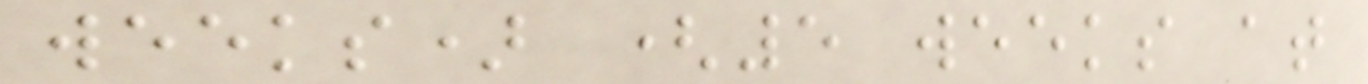weeks) (5 weeks at
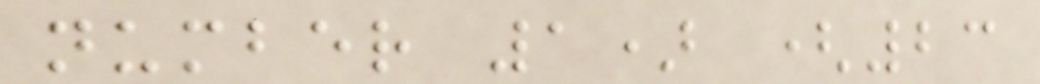number 1) (23
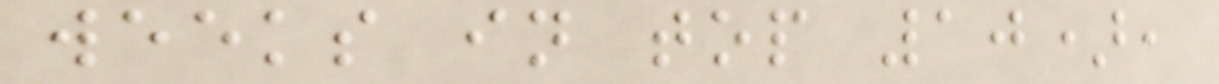weeks in top 10),
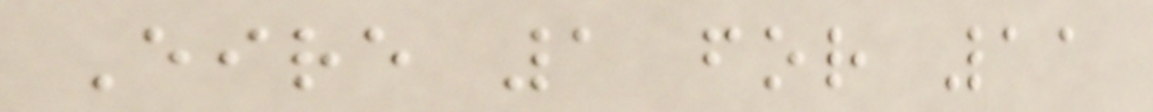Eire 1 for 11
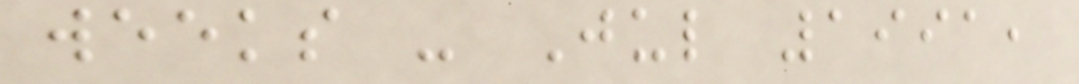weeks - Jul 1991,
